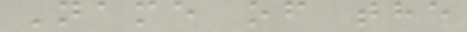Name of the
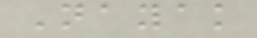Nayak
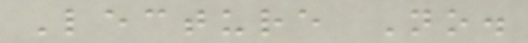Lecture No.
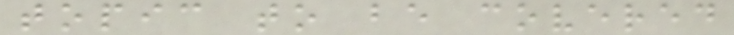topic to be covered
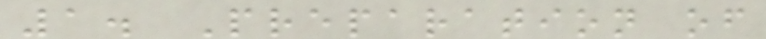1. Preparation of
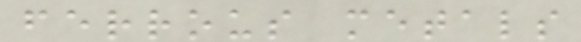ferrous metals
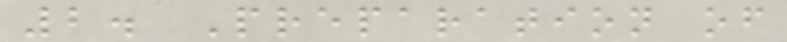2. Preparation of
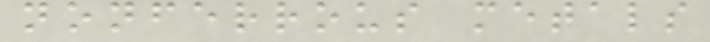nonferrous metals
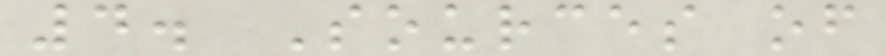4. Sources of
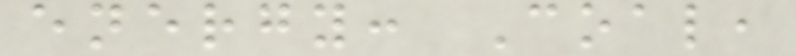energy: Coal,
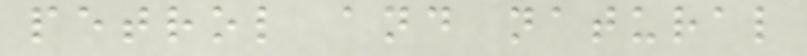petrol and natural
